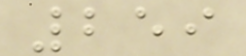259
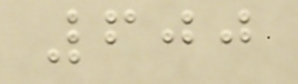600
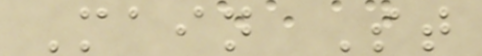Main St
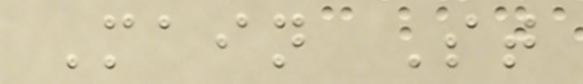Main St
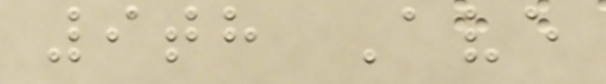9th Ave
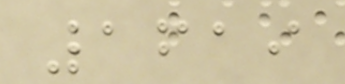1619
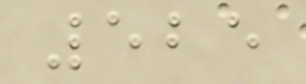525
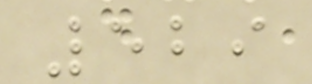529
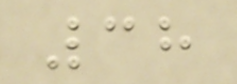38
